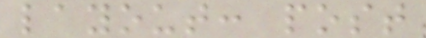layout: post
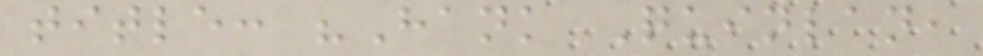title: "Hank Quinlan,
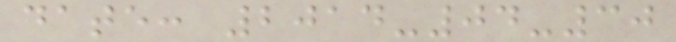date: 2014-04-30
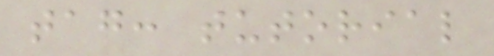tag: tutorial
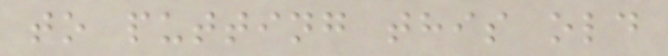to putting this old
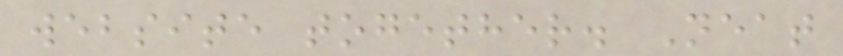website together. Neat
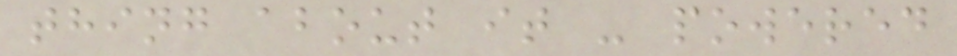thing about it - powered
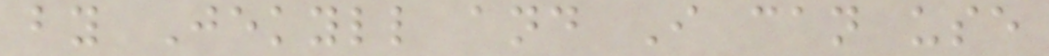by Jekyll and I can use
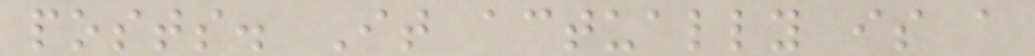posts. It actually is a
